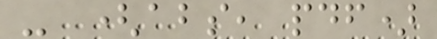- (abs, pdf)
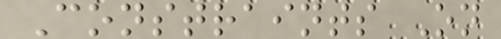Constraints On
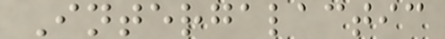Intergalactic
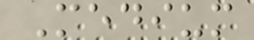Medium
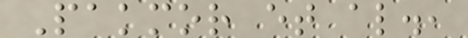Pakmor et al.,
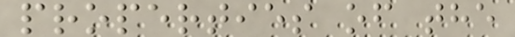properties of the
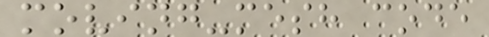moving-mesh code
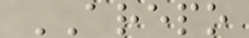AREPO
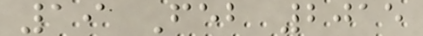19 Feb 2015
